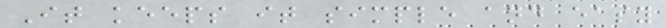It keeps it simple and easy
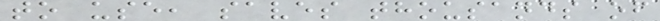to use, saves thousands of
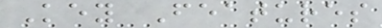Key Features
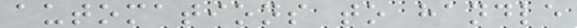automations to handle
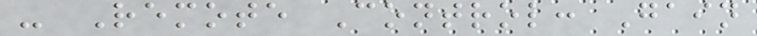- Remote Control: Gain
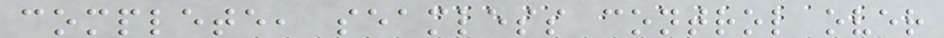complete, seamless control over
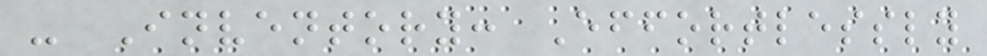- Inventory: Effortlessly
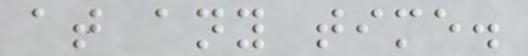at any time.
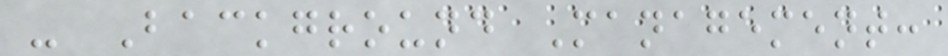- Background Management:
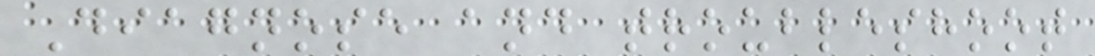Diagnose and troubleshoot
